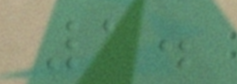1.
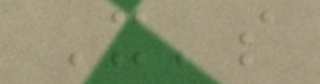It's
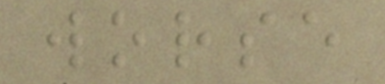worse
